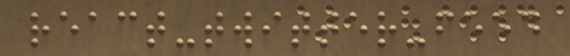react-twitter-feed
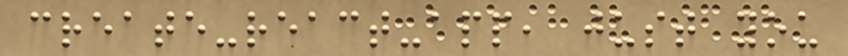create-react-app, just you
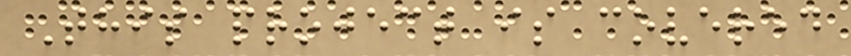This project is covered
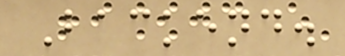Backend.
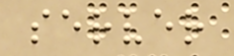server
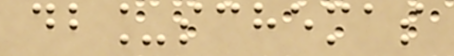db_schemas
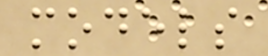models
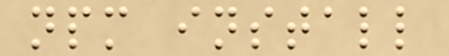npm install
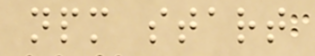npm start
